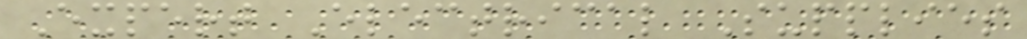Expert Electrical Supplies
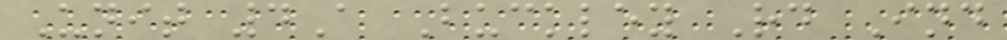Unit 4A Buckley Rd Ind
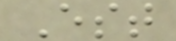Est
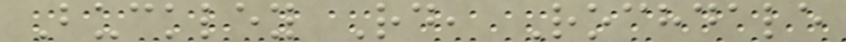Buckley Rd, Rochdale
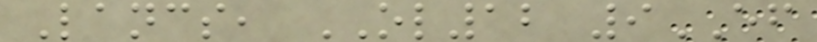Lancs, OL12 9EF
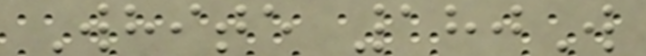White 180W
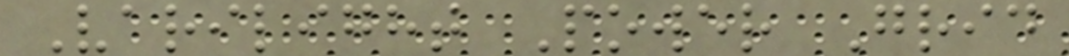Varilight Power Grid
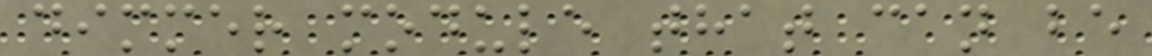dimmer module that can be
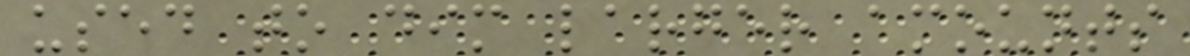used to dim larger amounts
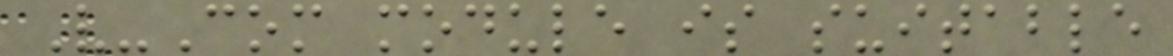V-Com module is suitable
